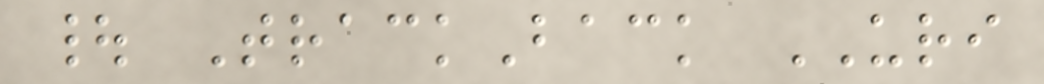| TrackBack URI
